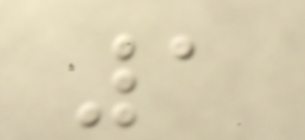1
